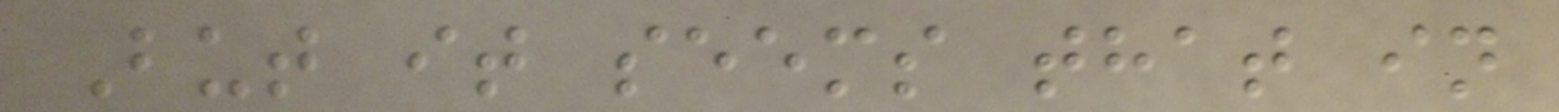But it seems that in
